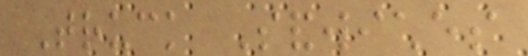Truck Sandwiches
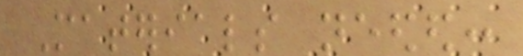Materials needed:
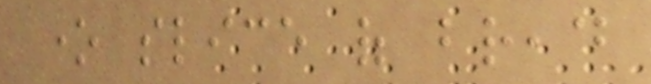one slice of bread
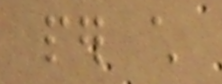per child
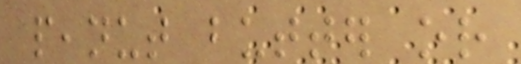peanut butter or
